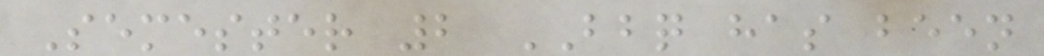Semester 2 BBQ has been
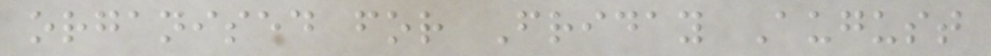organised for Friday August
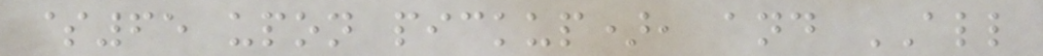$65 upon pickup), and ALL
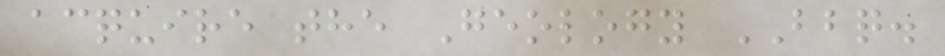acquire the Geology BBQ.
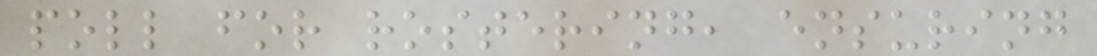poll for rostering, ensuring
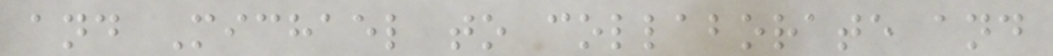and Michael to collaborate and
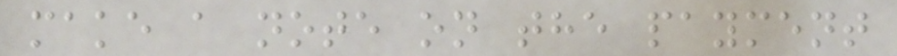make a note on the payment
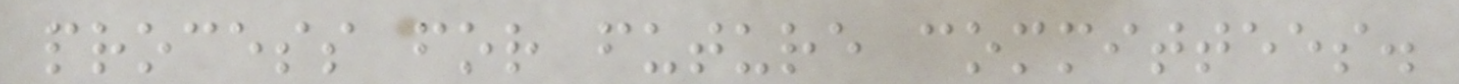process for future committees.
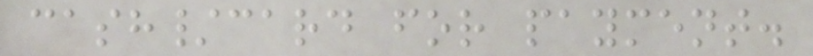cash/card for payment.
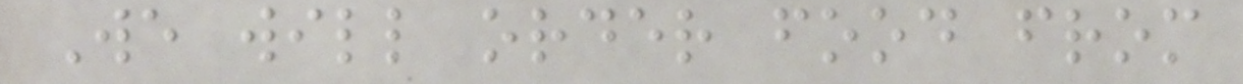We will order food from
